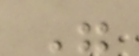"
